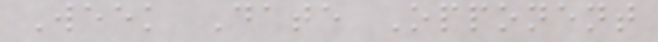Week Date Opponent
